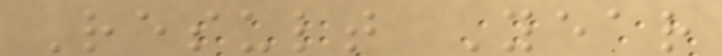Result Year
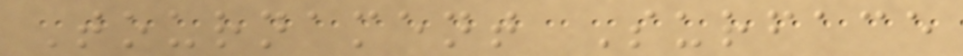Tournament Surface
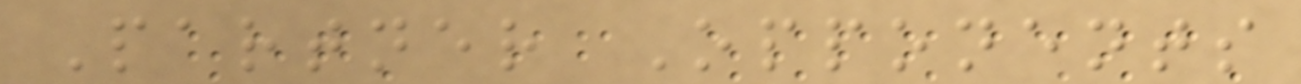Partner Opponents
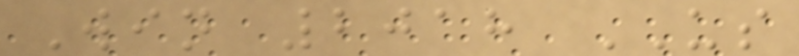Win 2018 US
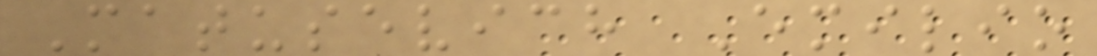Matusevich Emilio
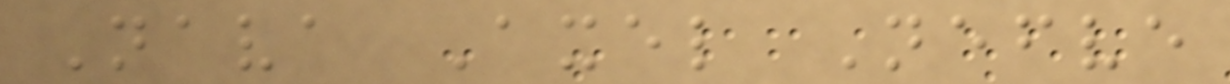Nava Axel Nefve
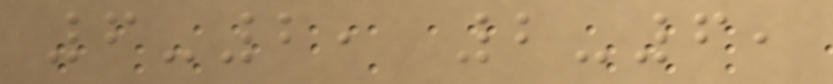6-2, 2-6,
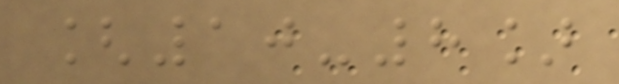[10-8]
